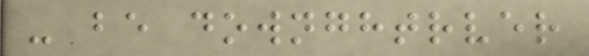- be downghtrver
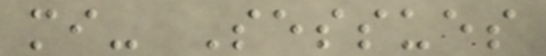mi- Sessues
